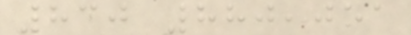830 880,051
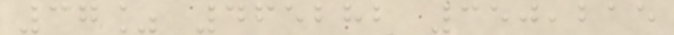37% 465282 350,215
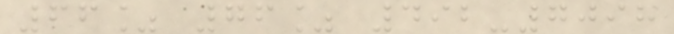66% 76% 492-7098
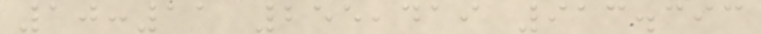10:11 255,419 913.393
